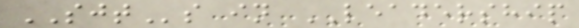SJTs in LEADERSHIP
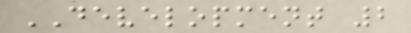DEVELOPMENT 2
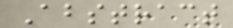Abstract
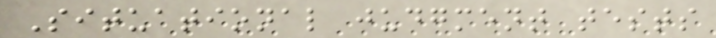Situational judgment tests
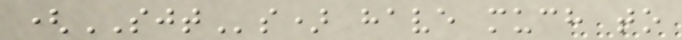(SJTs) have much to
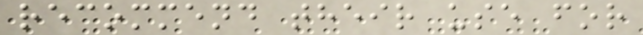recommend their use for
